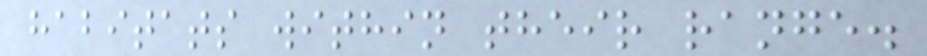habitats within their range.
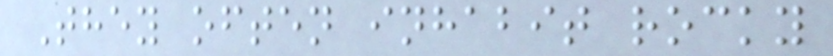They often inhabit rocky
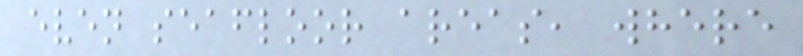even seafloor areas, where
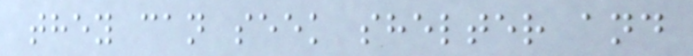they can seek shelter and
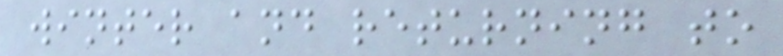winter and returning to
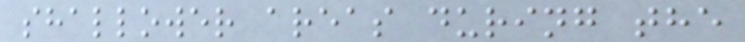shallower areas during the
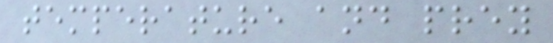temperature and prey
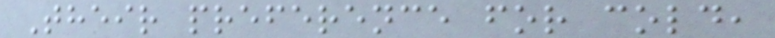Their preference for cold,
